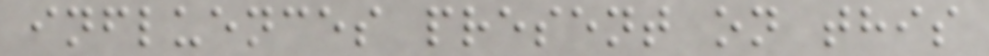influences present on this
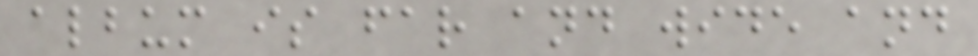album is far and wide and
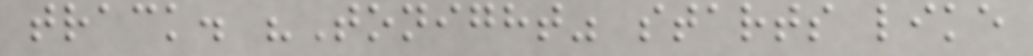track. "Tonight" starts like
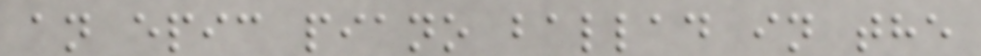an epic piano ballad in the
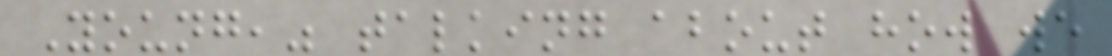Young," talking about how we
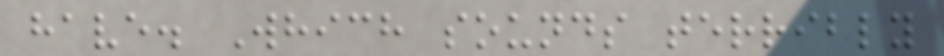have. Which sounds terribly
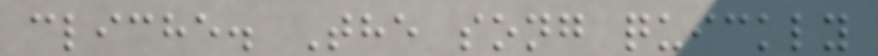cliche. The song quickly
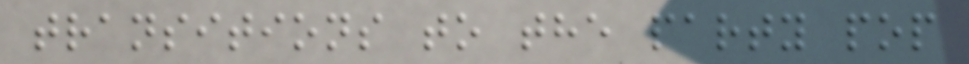transitions to the party pop
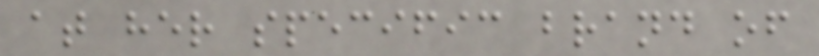at her specific brand of
